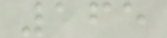165
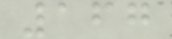167
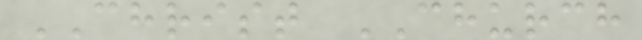CHRIST CHURCH
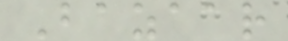Bazaar
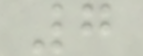7
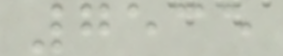7535
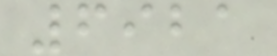6921
